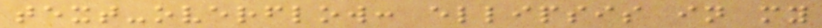text-overflow: ellipsis in my
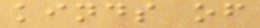kinds of
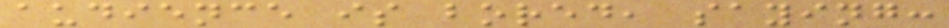audience is bored, saying:
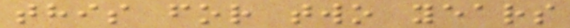this for two years
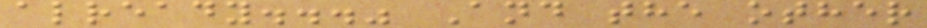already..." And the other
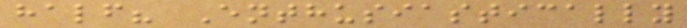half? Enthusiastically
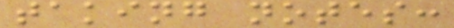taking notes:
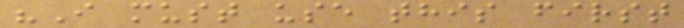"I must use this first
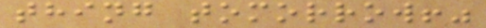thing tomorrow!"
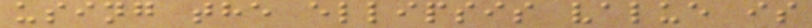using the ellipsis value is
